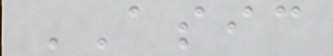ASIC
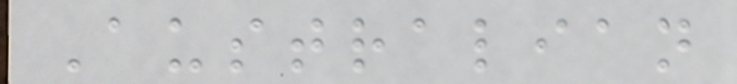Australian
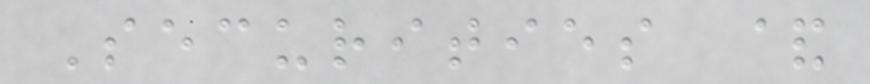Securities &
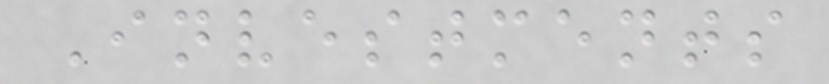Investments
